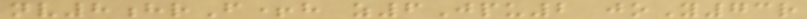nv8hrF+h z6Jpu2 joY73r
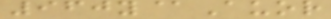960y@Auor
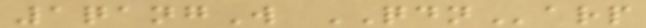1qangW QDNarp
